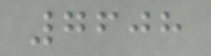7608
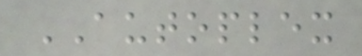AUTOPLEX
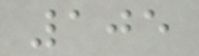105
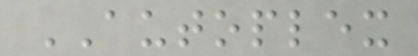AUTOPLEX
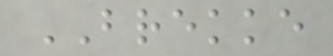BREKKE
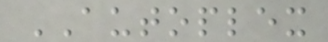AUTOPLEX
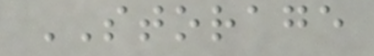STORAGE
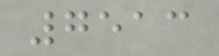7513
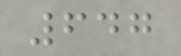647
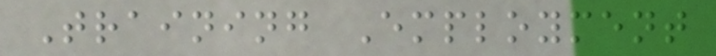Training Employment
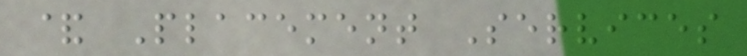& Placement Services
